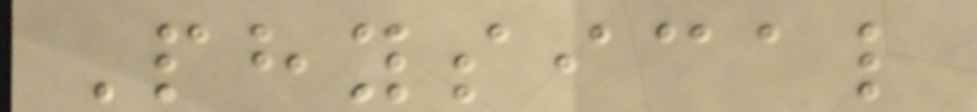Physical
